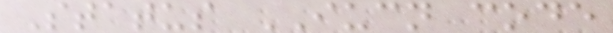Status IUCN code
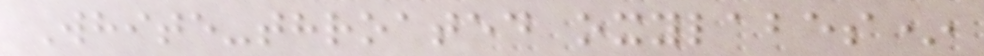White-throated oxylabes*
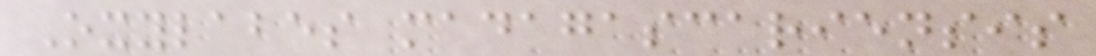Oxylabes madagascariensis
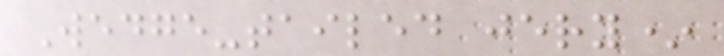Wedge-tailed jery*
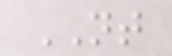NT
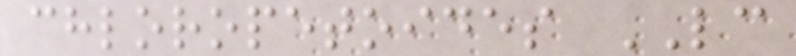chloropetoides LC
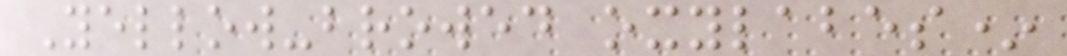Yellow-browed oxylabes*
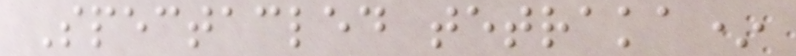Spectacled tetraka*
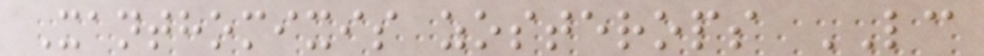Xanthomixis zosterops LC
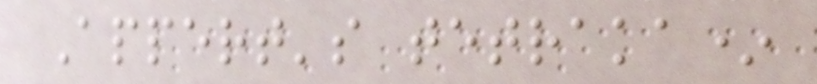Appert's tetraka*
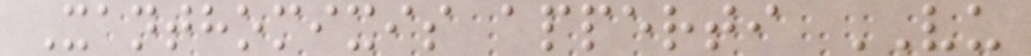Xanthomixis apperti VU
